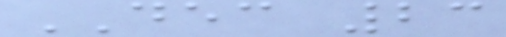DEC 23
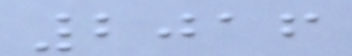2016
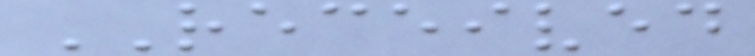RECEIVED
